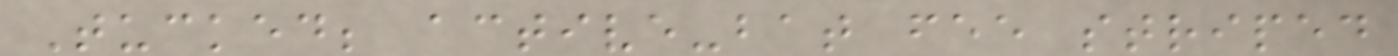Tucked; active-bat fee striped
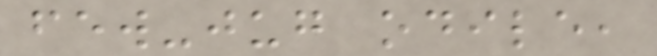few-jug odile,
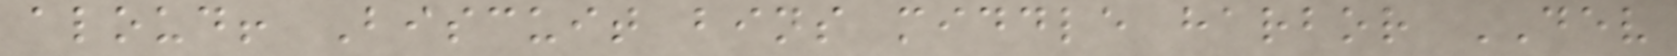aloud! Biscuit bins middle harbor DEV
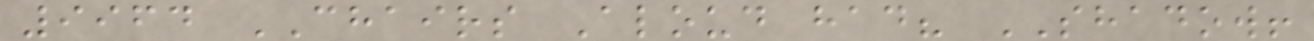9964 CHAIRS Aloud had? SHADOW!
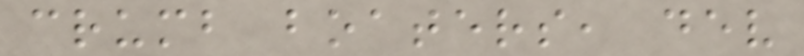crumb boaters, dev
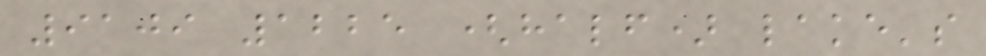9109 1225 (half) lake's
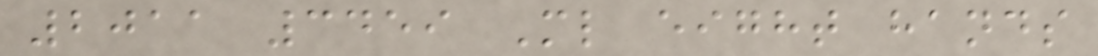2011 3459 Ml eight hands
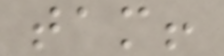tam!
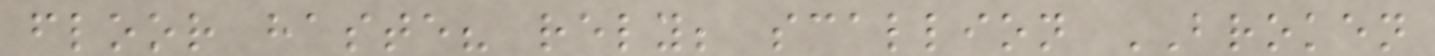floor haste? rely; scallion BROKEN
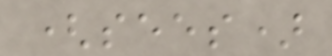(sees)
